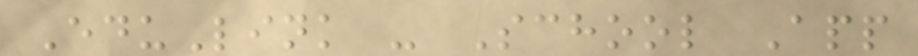EduLink - School App
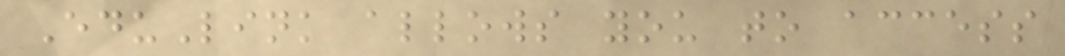EduLink allows you to access
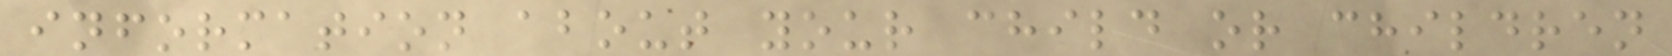information about your child or children
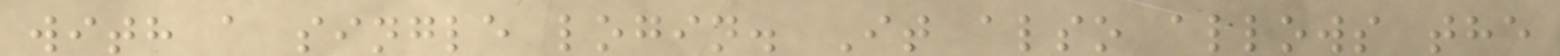with a single login. It also allows the
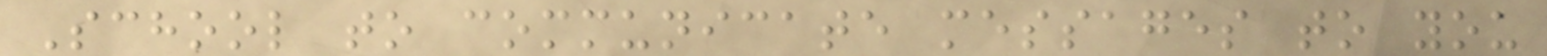School to communicate messages to you
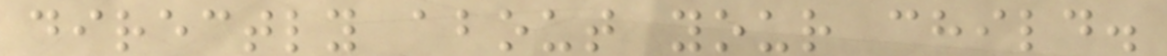directly about your child.
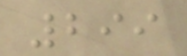299
